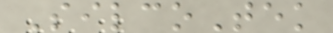SilcoTek
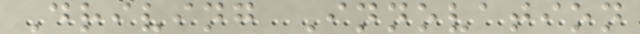Driving Innovation
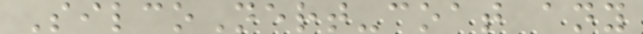SilcoNert-coat any
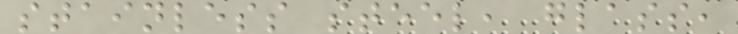stainless steel, glass,
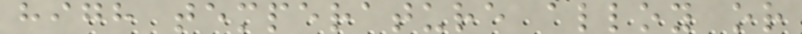high temperature alloy or
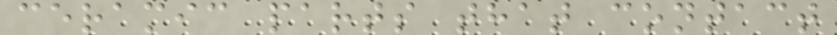ceramic parts that contact
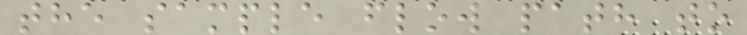the sample flow path to
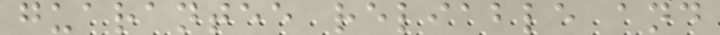guarantee reliable and
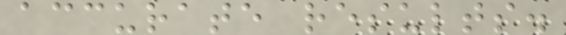accurate results.
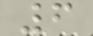6
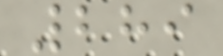289
